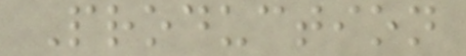Production
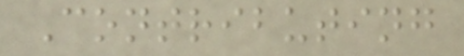Contributing
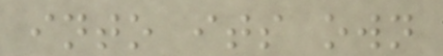into its own
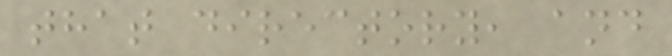that directory, and
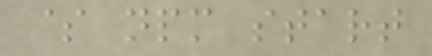$ npm start
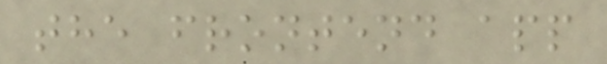the frontend app
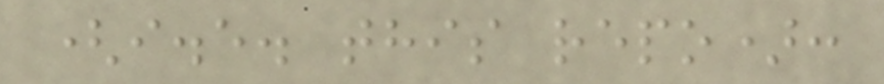(i.e. this repo):
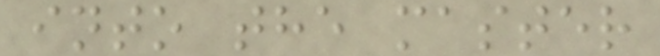into the master
